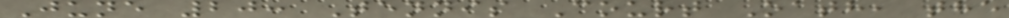June 20: Tennis Court Oath, the
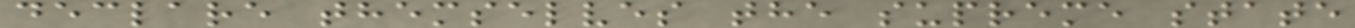declare themselves the supreme state
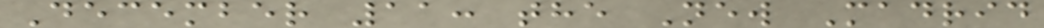December 11: the New Madrid
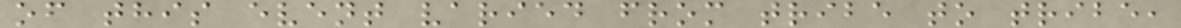of this event varied from tribe to tribe,
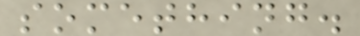something.
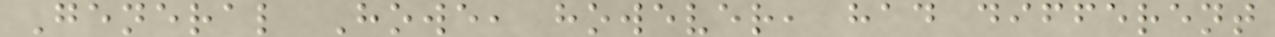General Howe, however, had different
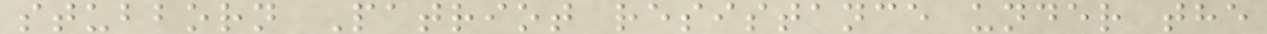stubborn Patriot resistance under the
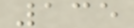135
